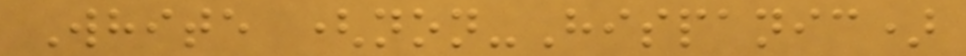White (non-Hispanic)
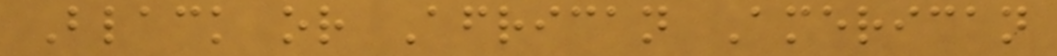Black or African American
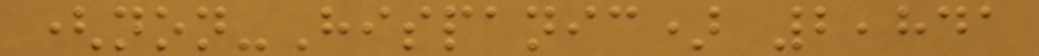(non-Hispanic) 2,841
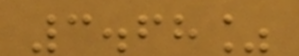3.68%
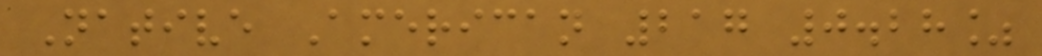Native American 217 0.28%
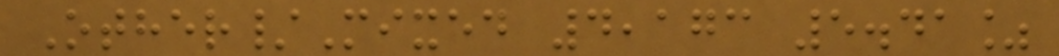Other/Mixed 4,173 5.41%
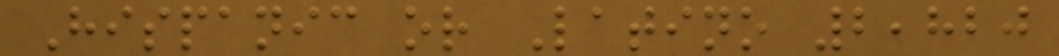Hispanic or Latino 2,820
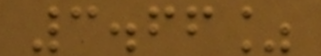3.66%
